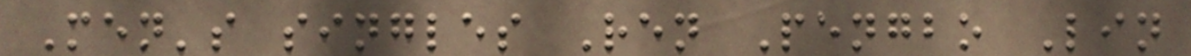Men's singles Ren Pengbo Lin
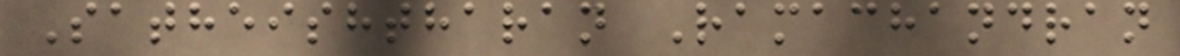Satheishtharan Ramachandran
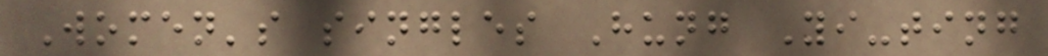Women's singles Hung Yi-ting
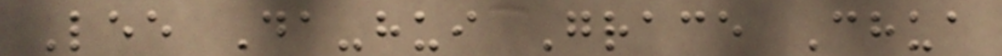Lee Da-hui Grace Chua
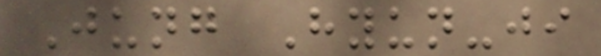Jung Hyun-ji
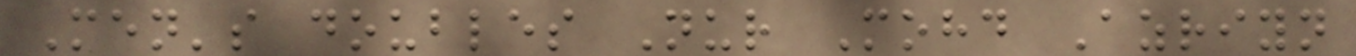Men's doubles Nur Mohd Azriyn
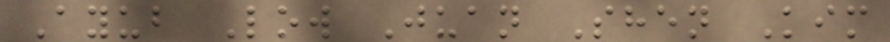Ayub Low Juan Shen Kim
